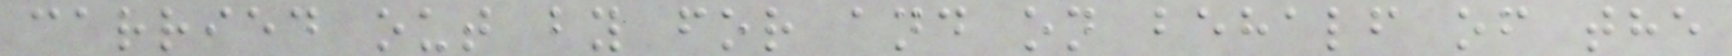carried out by for and on behalf of the
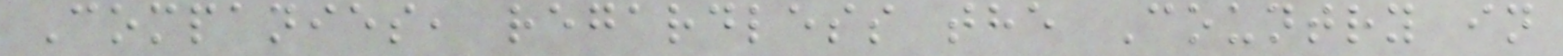Companies, regardless the Country in
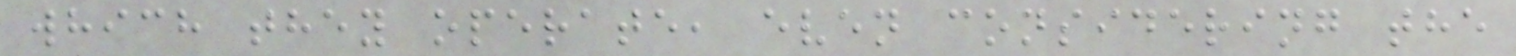which they operate, even considering the
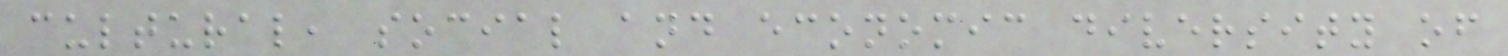cultural, social and economic diversity of
